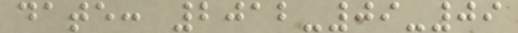date: 2012-09-09
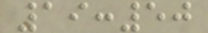19:50
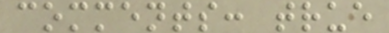comments: true
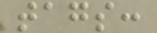tags:
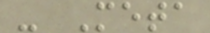- Meta
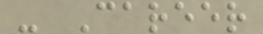- Career
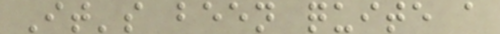It's been quite a
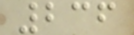236
